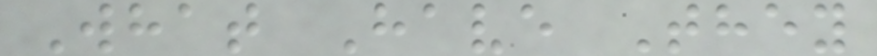What Have They
